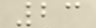23
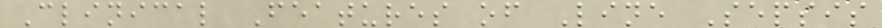Clinical Features of Line Sepsis
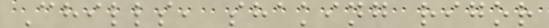Chills, shaking rigor
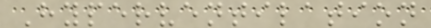Hyperventilation
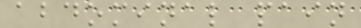abdominal pain
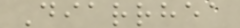Diarrhea
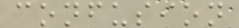confusion
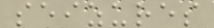seizures
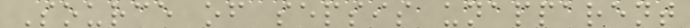Source of sepsis unapparent
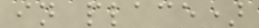in place)
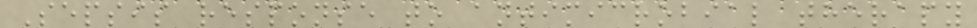Sepsis response to antimicrobial therapy
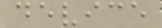device
